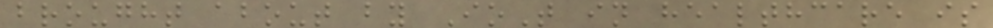brought about by IoT in healthcare is
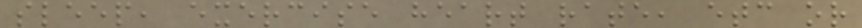sleep, exercise heart rate, etc or
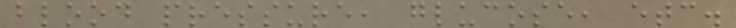blood pressure, glucose, etc.
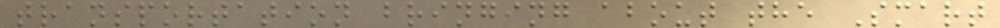transportation bringing about the Smart
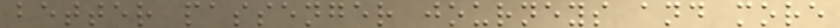better passenger journeys and more
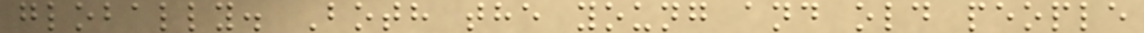globally. Both the young and old people
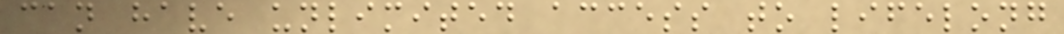can have unlimited access to lifelong
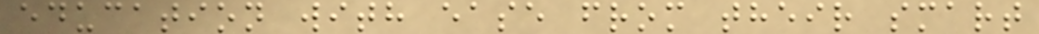education with ease from their smart
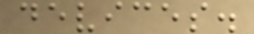devices.
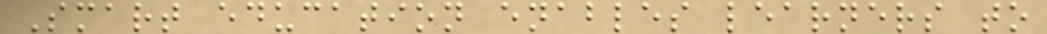Smart education enables learners to
